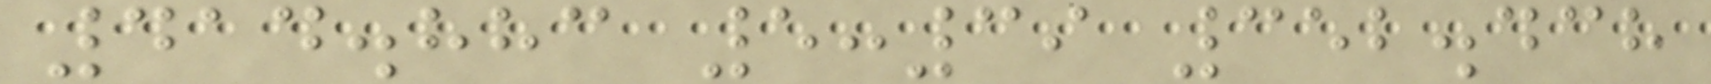414.883 5:39 352.438
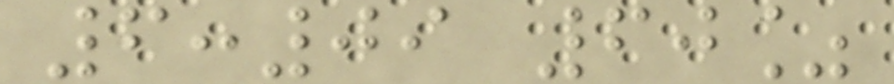6:09 60%
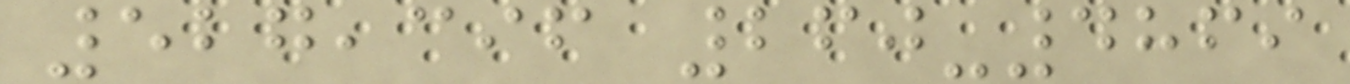527,396 260-4869
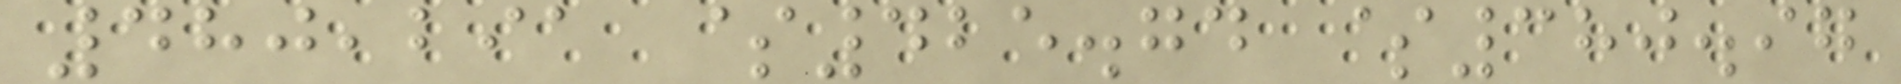480,291 $425.74 $380.97
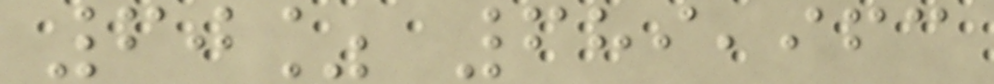60% 689,963
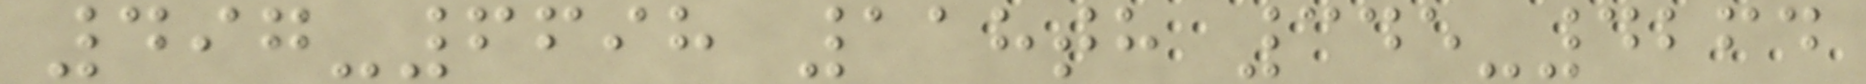497-6698 118th 345-4264
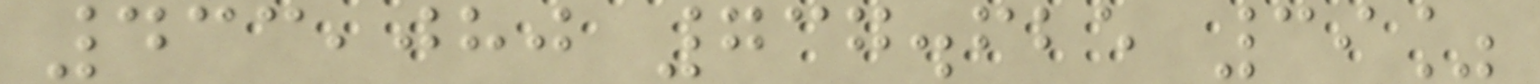433,080 737.625 39%
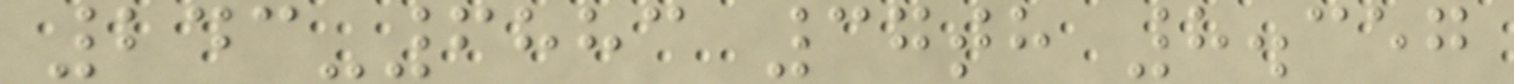243-6883 37th 8.357
